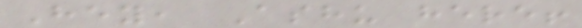Hey, Ashu here!
